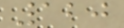120
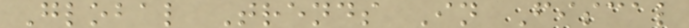Global Trends In Fiscal
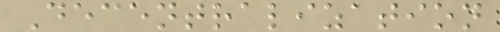Decentralization
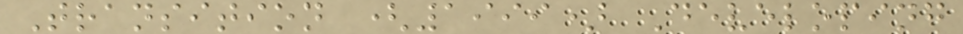Transition (1999) Developing
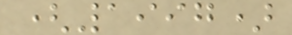(1997)
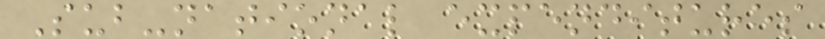Sub-national expenditures
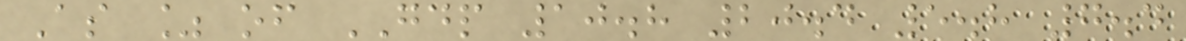As % of GDP 10.8 20.4 5.8 7.4
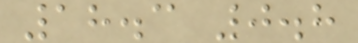18.3 0.8
